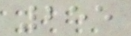255
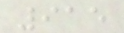915
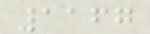1167
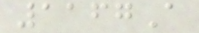1167A
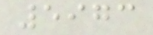5973
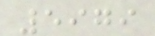5979
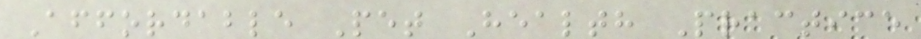Affordable Pet Health Practice
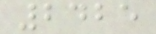2425
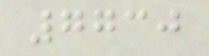7730
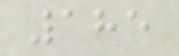185
